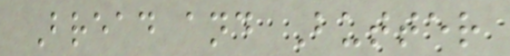Bread and Butter
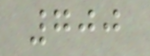700
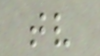tv
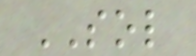SOL
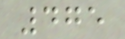475
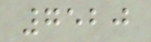7520
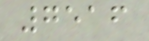7516
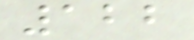122
